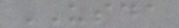USDA
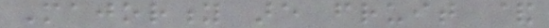Majority are fruit &
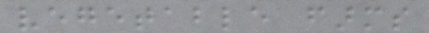vegetable farms
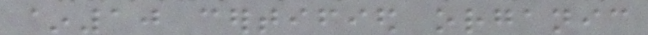~10 certified organic
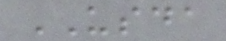USDA
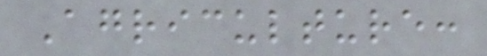Agriculture:
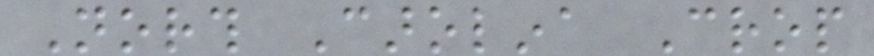North Carolina Crop
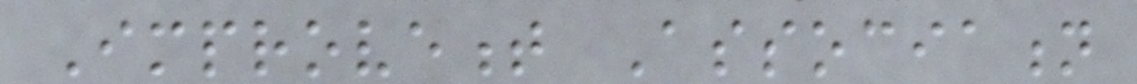Improvement Association
